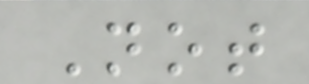Not
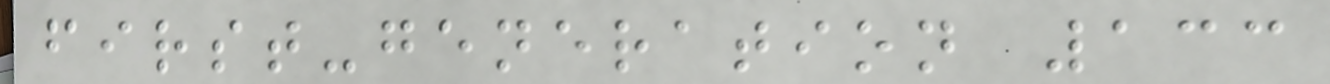first-generation 133
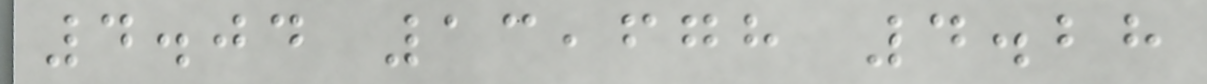4.04 13,678 4.28
